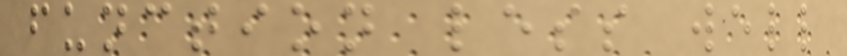function less well
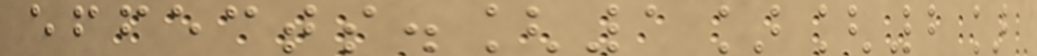effects.[1][2]
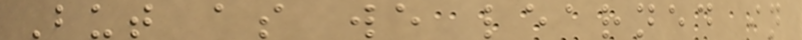But as we learned in
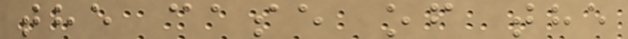the case of the
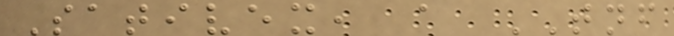Sativex, a TNF
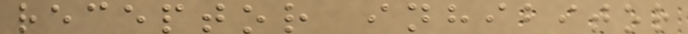receptor inhibitor
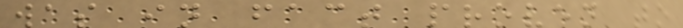was in fact proven to
